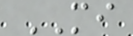MI
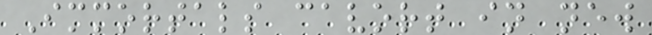Immortals cavort in new
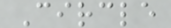Circle
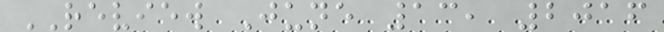REVIEW June 13, 2016
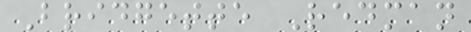Bridgette Redman
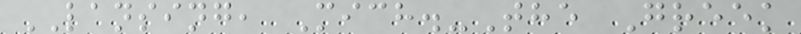LANSING, Mich.-The Greek
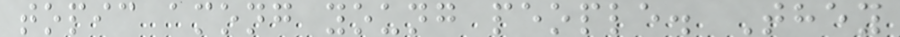topic among young people. They
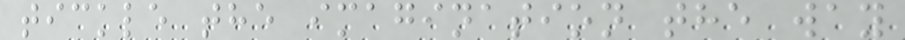tickle the imagination the way
